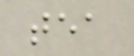tea
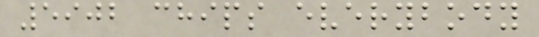5902 chips everybody
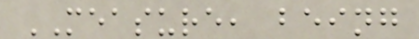MEASURE, being
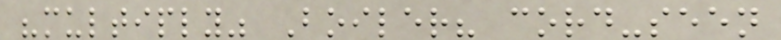"multiply" Boiler? cord-seen
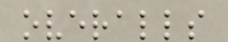overalls
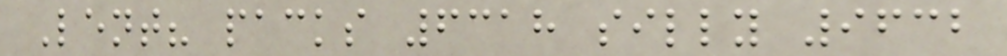Lent? packs 6318 silly 9632
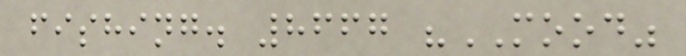fishing. 8667 "MOOD"
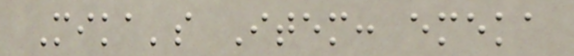Mika's Item: emeka
